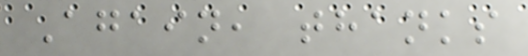Again, thanks
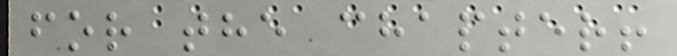for the chapter!
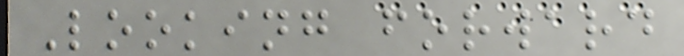Looking forward
